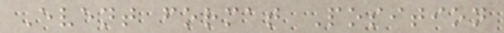Event format Position
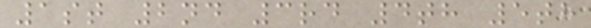1st 2nd 3rd 4th 5th
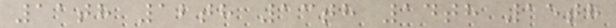11th 12th 13th 14th 15th
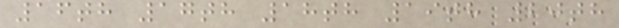16th 17th 18th 19th 20th
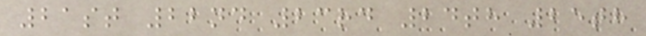21st 22nd 23rd 24th 25th
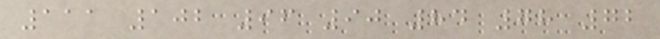111 102 96 90 84 78 72
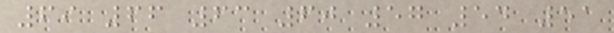69 66 63 60 57 54 51
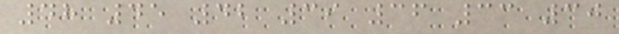48 45 42 39 36 33 30
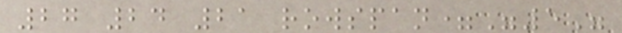27 24 21 rowspan="5"
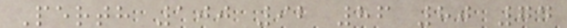Perth 100 92 86 80 74
